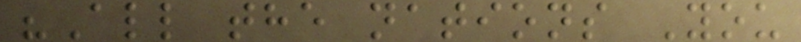"All the nations You
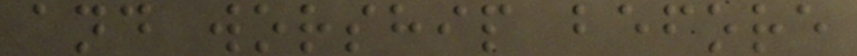and worship before
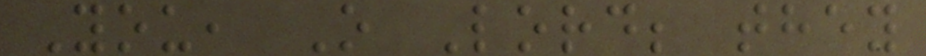You, O Lord; they
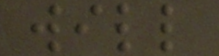will
